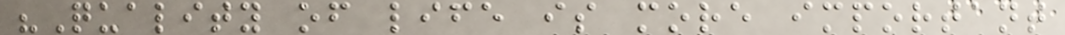"Quality of life is more important
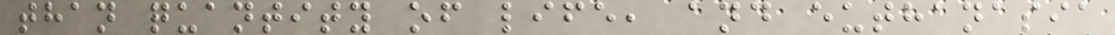than quantity of life, and euthanasia
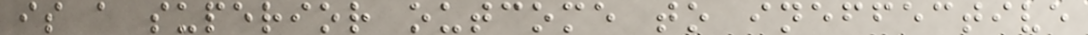is a superior outcome to ineffective
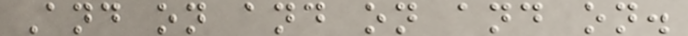And on and on and on.
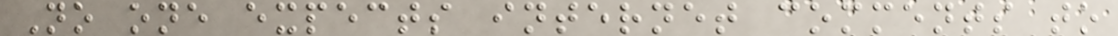No one expects internet comments to
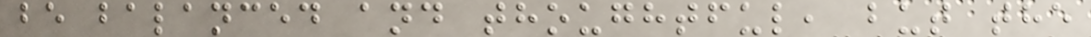be balanced and thoughtful, but the
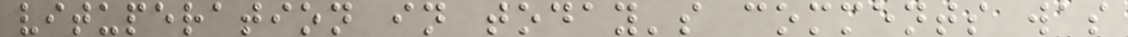vituperation in today's comments was
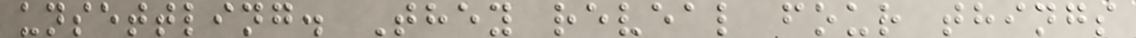unsettling. They reveal four things
